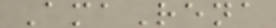AmaRena
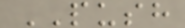PUSH
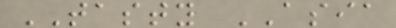TASTY ASIA
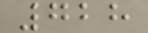728
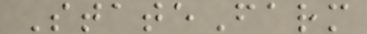StateFarm
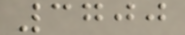3700
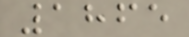1865
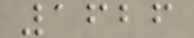1626
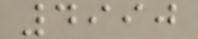4990
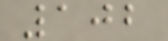102
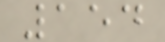154
